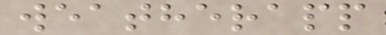weatherapp
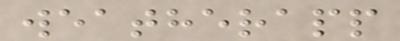weatherapp
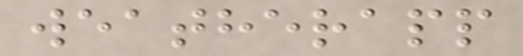weatherapp
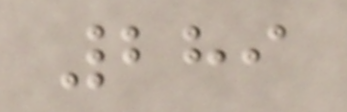289
